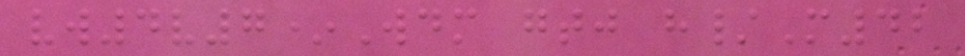vw4v7*Wdm gtj h/M42
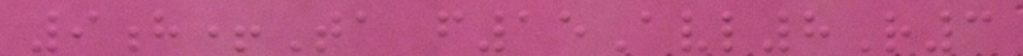9h+Ta f15Avl8R3
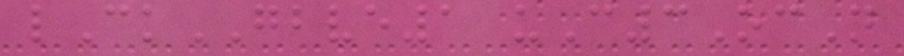lCkGBVE1 uC3OcN
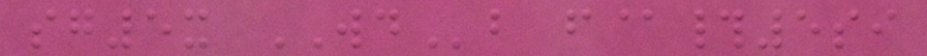sg5x WDb f@#5si
